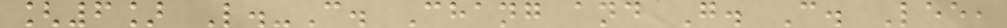[6] L.-C. Chang and G. C. Lee,
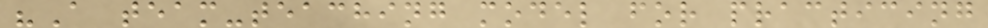"A team-teaching model for practicing
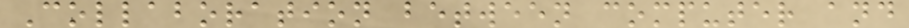Collaboration between computer and
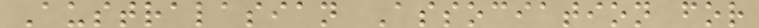Australasian Association for
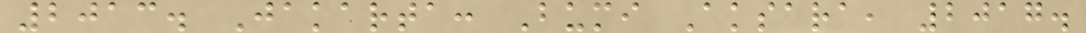2013. Jakarta: Bumi Aksara, 2017.
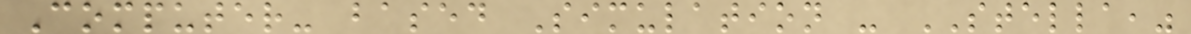Computer- based Simulation - STELLA,"
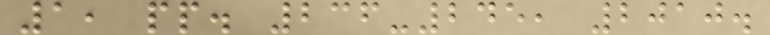1, pp. 236-245, 2010.
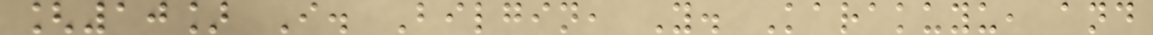[10] I. Bilgin, Y. Karakuyu, and
